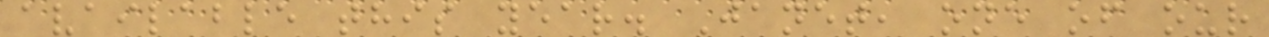available this year. Janet, one of our
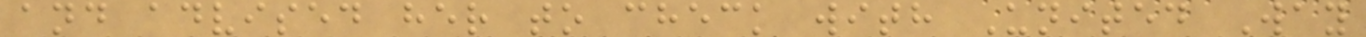and advised her to check with United Way
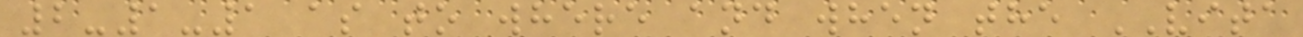2-1-1 as to where and when the VITA
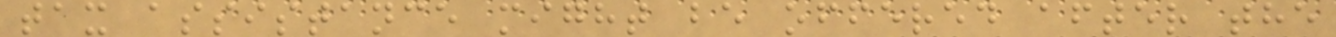tax assistance might be offered after the
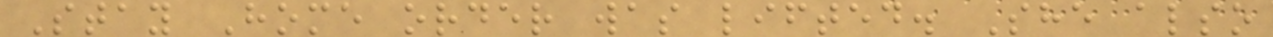Stay Home order was lifted. She also
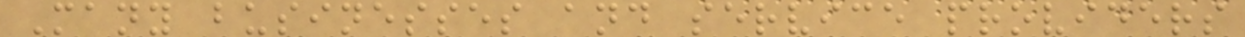Many businesses and service providers
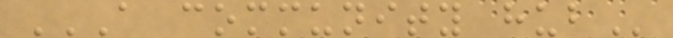A COMMUNITY HUB
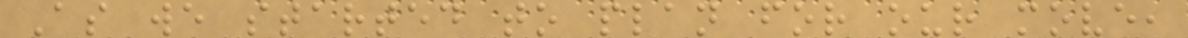As we started to plan for our move,
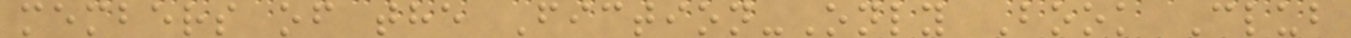members of the Fiction-Only Book Club
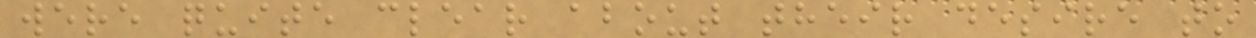were quite clear about their desire to
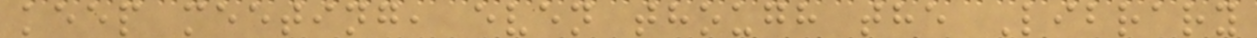keep meeting, even though the Library
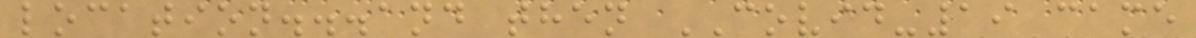location...and then COVID-19 came
